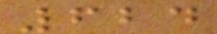624
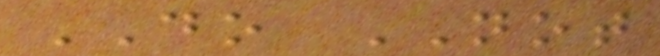DO NOT
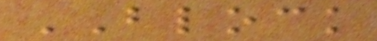BLOCK
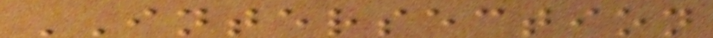INTERSECTION
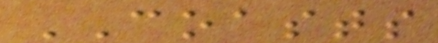COASTS
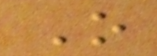O
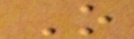O
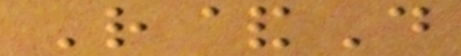R&D
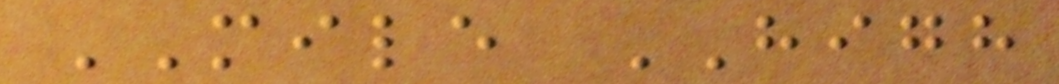MILE HIGH
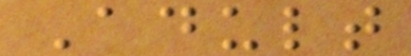Adult
